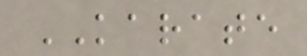KARATE
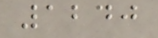1240
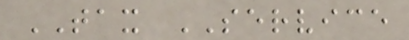TAX SERVICE
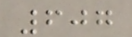607
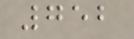752
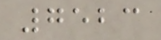7523
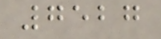7527
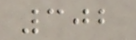302
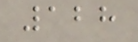128
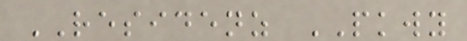RESIDENZ PKWY
